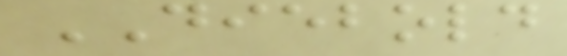DIEBOLD
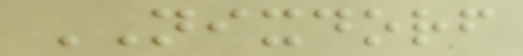NIXDORF
